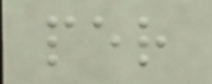per
